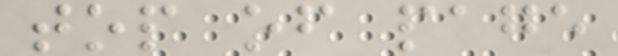top of page
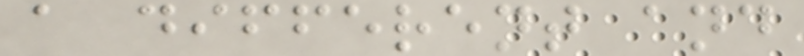a different and
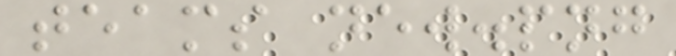teams new.png
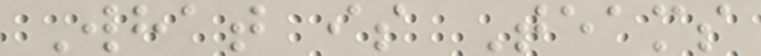What is Teams
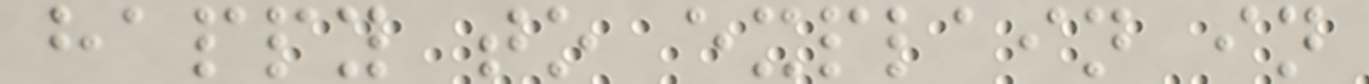happy to explain in
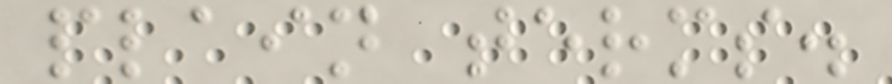plain terms.
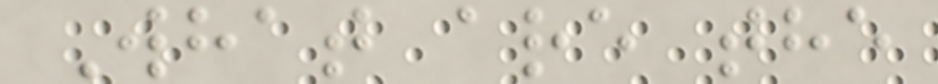What are the
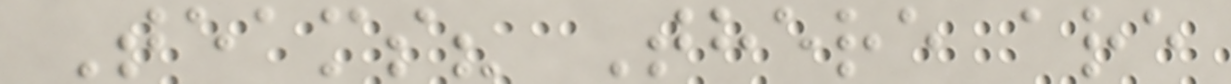Teams? There are
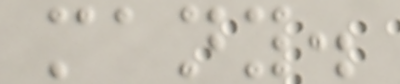many.
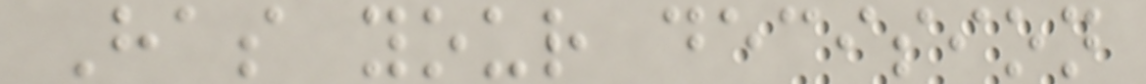Has your decision
